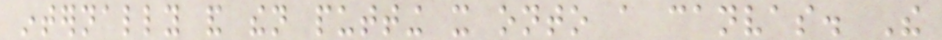internally and then putting it onto a canvas. The
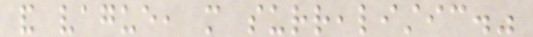and vague, more surrealistic."
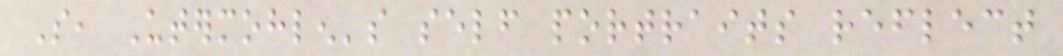So, Utermohlen's self portraits reflect
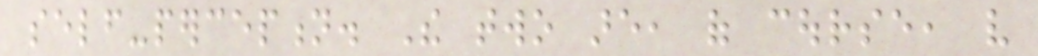self-perception. The two are, of course, very
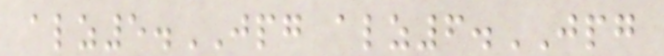alz5.JPG alz6.JPG
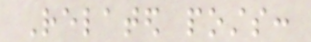Related posts:
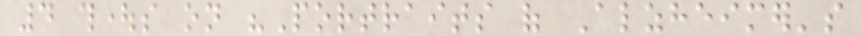4 thoughts on "Portraits of Alzheimer's
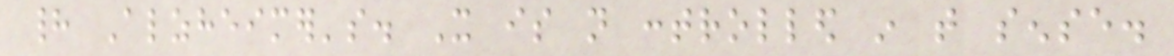had Alzheimer's. It is not controlled in that sense.
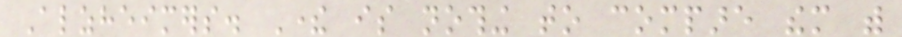Alzheimers. There is nothing to compare them with
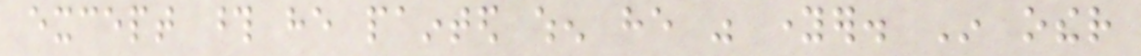except those he painted when he was younger. In other
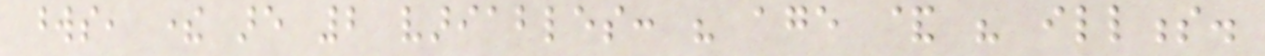words, there are 2 variables: his age & his illness.
